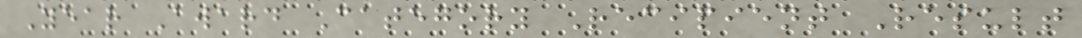Year Award Category Recipient Result
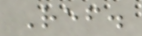Ref.
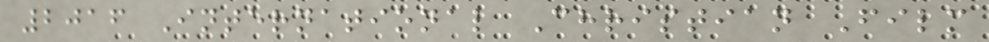2016 International Christian Film
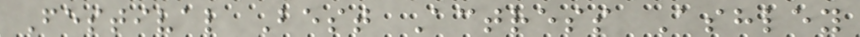Festival Best Actress Ashley
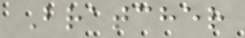Bratcher
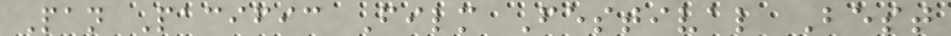Pan Pacific Film Festival Best
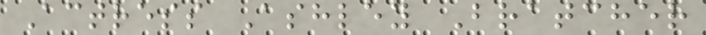Actress Ashley Bratcher
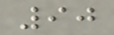90
